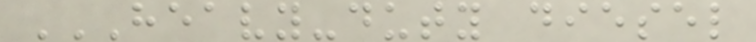HEAVY-DUTY DIESEL
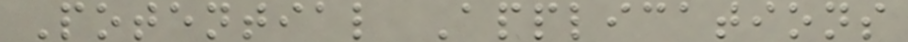Potential Applications
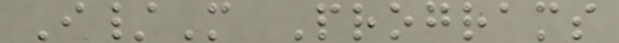I/M Programs
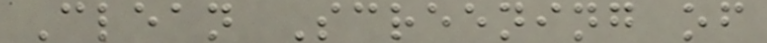Clean Screening of
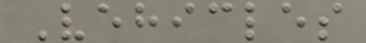Vehicles
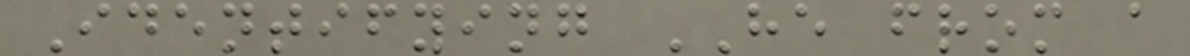Identifying HE from a
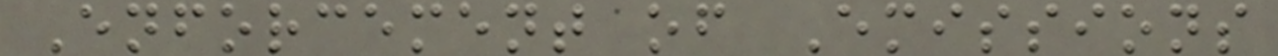Enforcement of Emissions
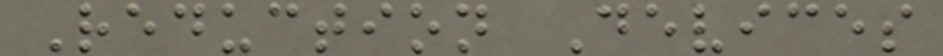Reduction Devices
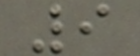9
